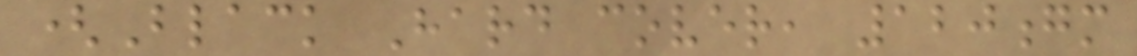(Black Hard cover, 120gm
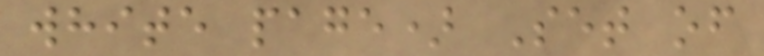white page) Set of
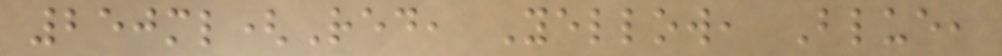250ml(Red, Yellow, Blue,
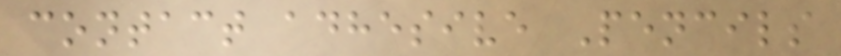contact adhesive Pencils
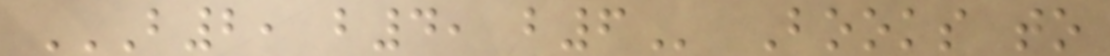B2, B4, B6 Books to
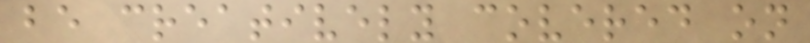be creatively covered on
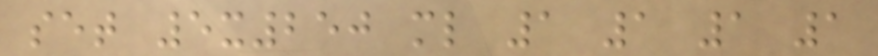set 5x250 ml 1 1 1 1
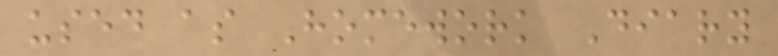used as Homework Diary
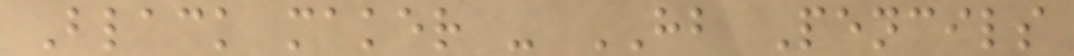Black maker - HB Pencils
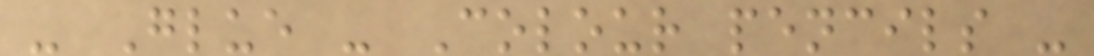- Glue - Colour pencils -
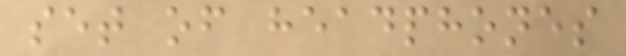set of headphones
